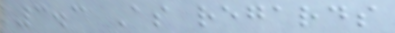3.3 As regards
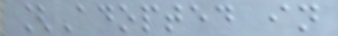[Adopted in
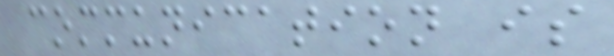communication is
